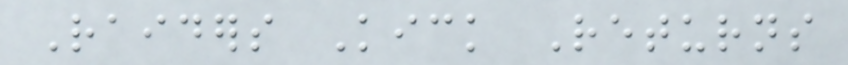Raiders Kick Returns
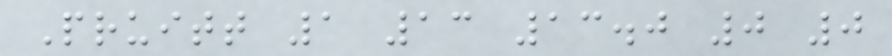Pruitt 1 13 13.0 0 0
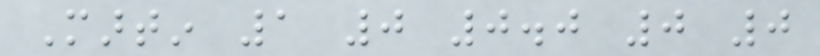Martin 1 0 0.0 0 0
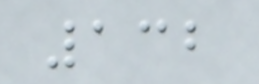132
